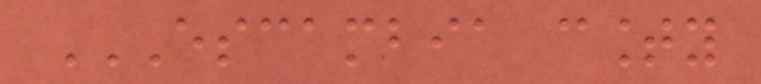ESCAMBIA COUNTY
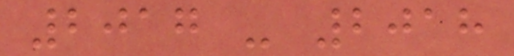2017 - 2018
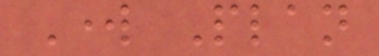Work Plan
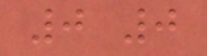0 0
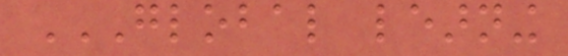GLOBAL LEARNING
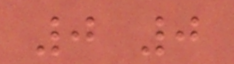0 0
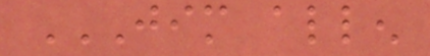JIM ALLEN
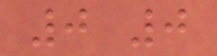0 0
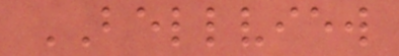BELLVIEW
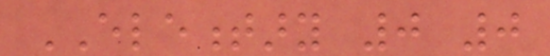ELEMENTARY 0 0
